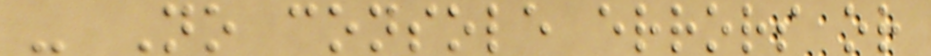- No console errors or
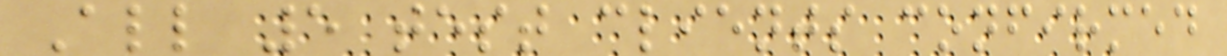All 5 test clients confirmed
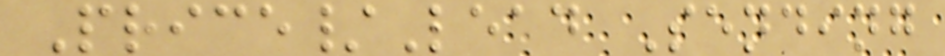Price/Lead Sending
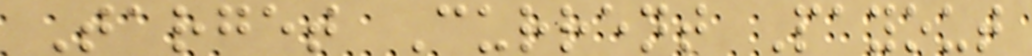Target Current Payout
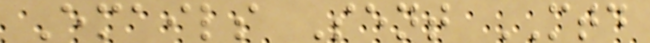Emails Sent MTD
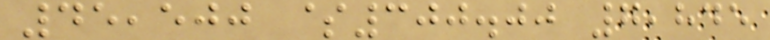45,500 $300.00 7,845
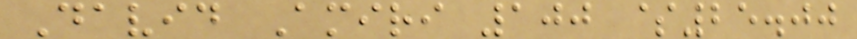David Amiri 100 $25.00
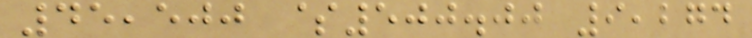45,500 $500.00 9,274
